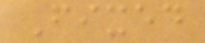Fixed
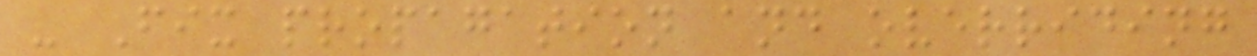- Fix propagation and overriding
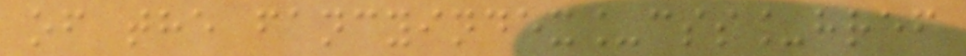of the fancyindex_css_href
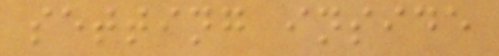setting inside
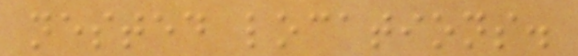nested locations.
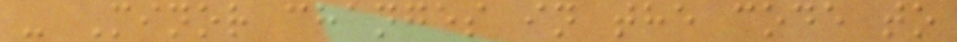- Minor changes in the code to
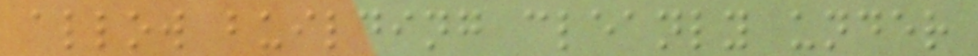allow building cleanly under
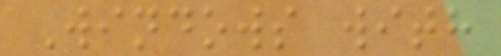Windows with
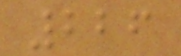226
